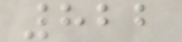822
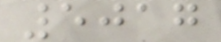5017
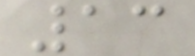13
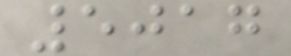5017
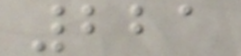221
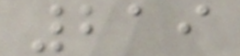219
